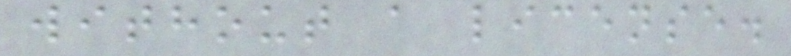without a license.
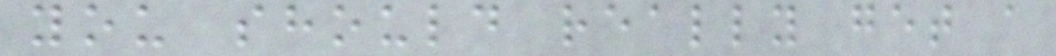you should really get a
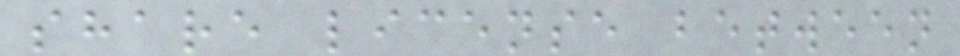share license between
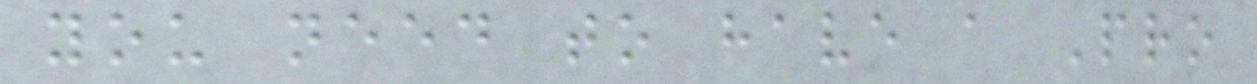you need to have a Pro
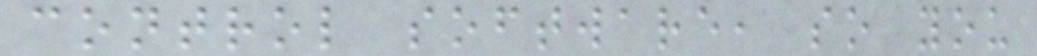control software, so you
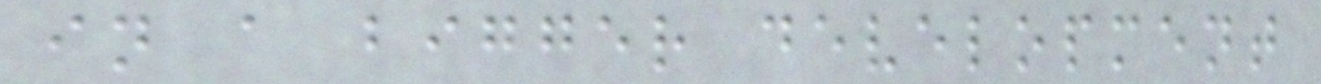in a bigger development
